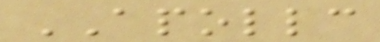APOLLC
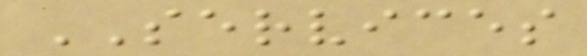SERVICES
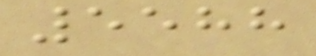5588
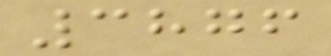3876
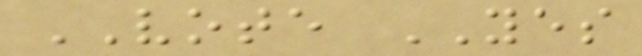VOTE YES
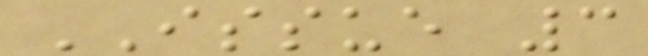ISSUE 3
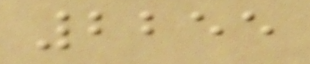2255
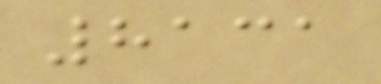8131
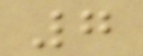7
